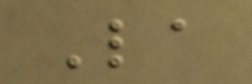La
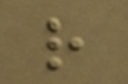r
